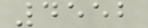4552
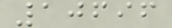10696
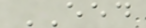EED
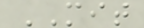MIT
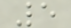5
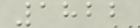1822
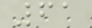61
